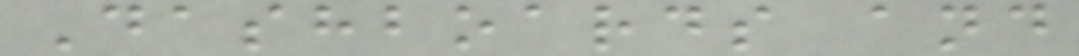Dashboards and
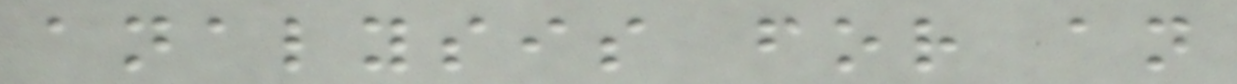analysis for an
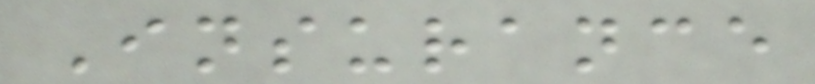Insurance
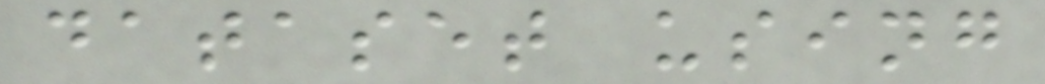dataset using
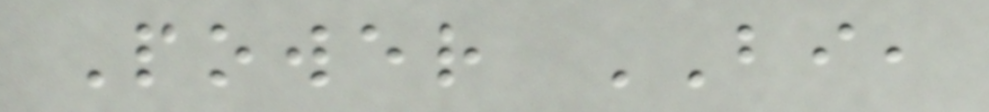Power BI,
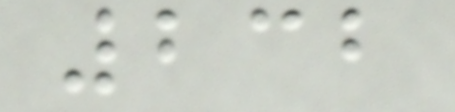232
